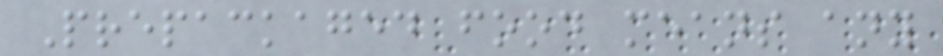Prepackaged food means any
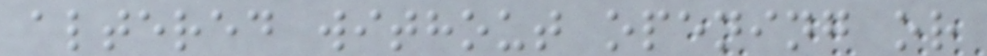altered without opening or
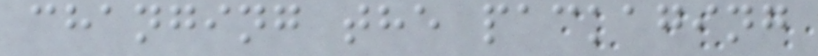changing the packaging
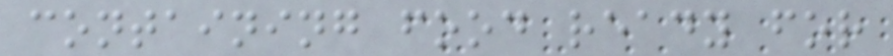containing food ready for
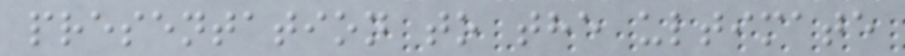presentation to the ultimate
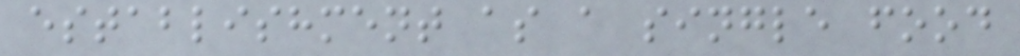establishment as a single food
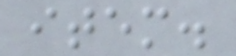item.
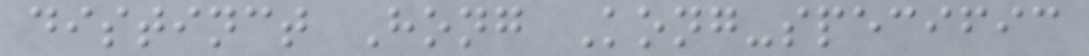distinct Hong Kong-specific
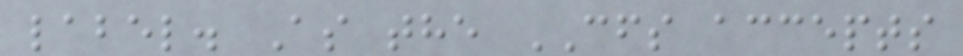label. As the CFS accepts
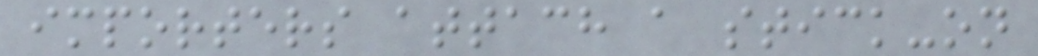importers attach a stick-on
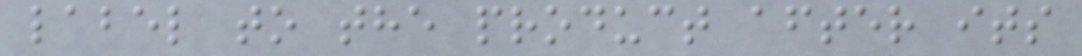label to the product after its
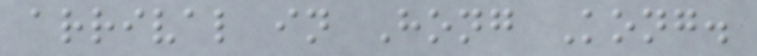arrival in Hong Kong.
